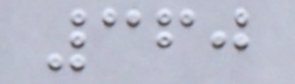360
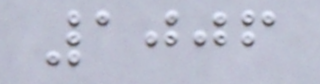1006
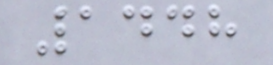1448
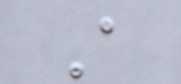A
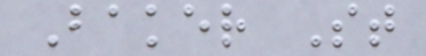Baker St
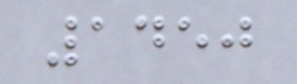1450
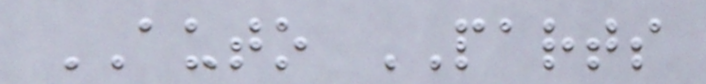AUTO PARTS
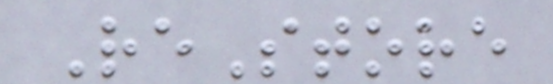ReStore
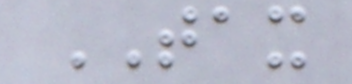TAX
